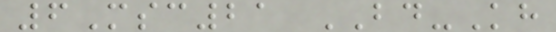6Msc21 BD-Kh
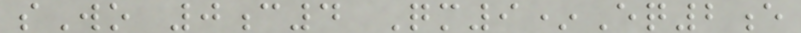sWo 0c4 Qm9*Eq2e
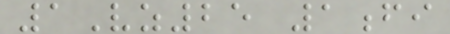1Vz25 1fi
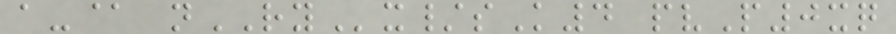a-@ nRYx/sK4 pvP0xq
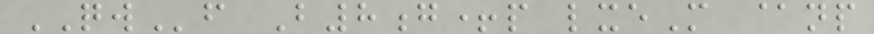QWf B8g+p lxeM @np
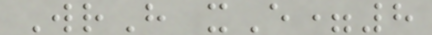WrH xE=8
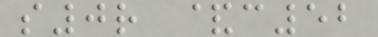s0r &c52
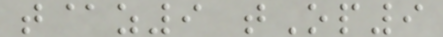t@z9 tOp9
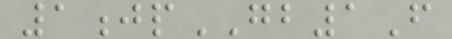1jpGB1F
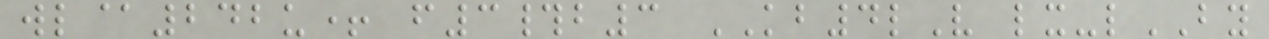wl@242u+ f3#b3 KB4lV lx-lBY
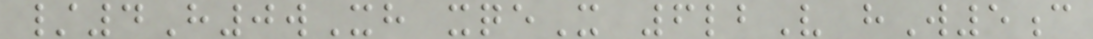/4H0wXh xqeX 6lbV hW5c
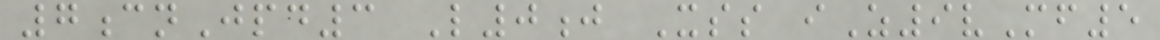7cnJpd3 L0j Xss iZ9vMf5
